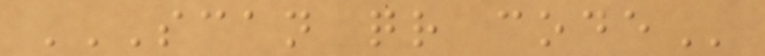SCAN QR CODE
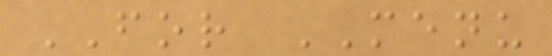FOR MENU
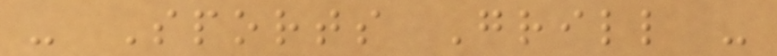- Sports Grill -
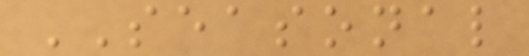SEASONAL
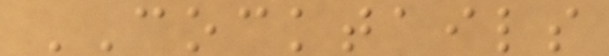COCKTAILS
